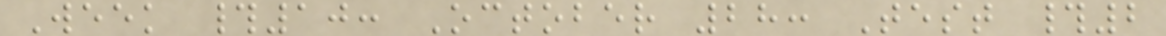Week #10: October 28: Test #2
